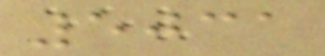5031
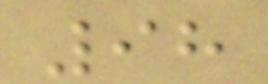98
